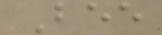Bee
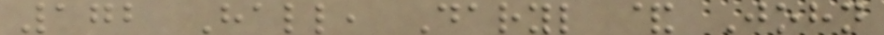172 Hall, Daryl & John
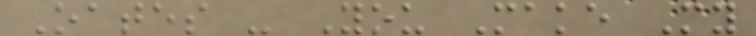Oates - You Make My
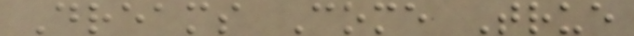Dreams Come True
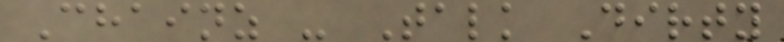Chainz - Talk Dirty
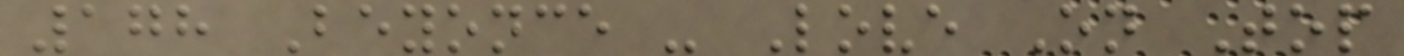178 Beyonce - Love On Top
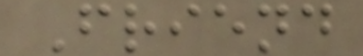Friend
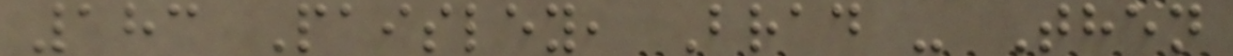183 Paisley, Brad - Then
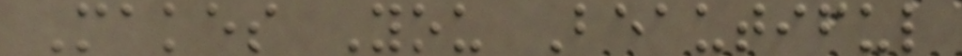Makes You Beautiful
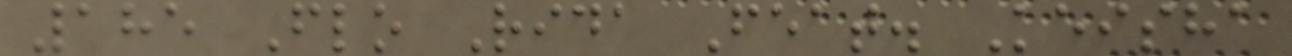185 Flo Rida Feat. Keisha
